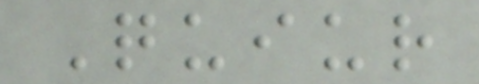Quiur
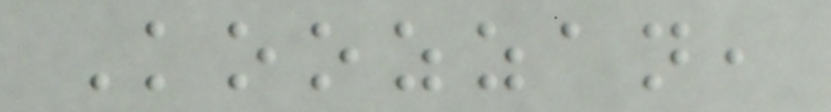Koozzan,
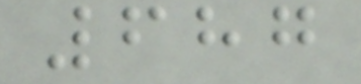687
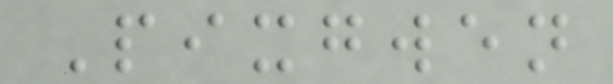Pixgwen
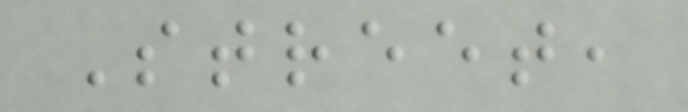Street,
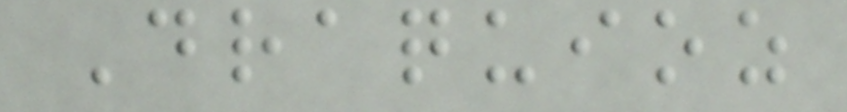Draquioz
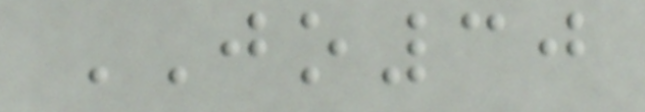JO30
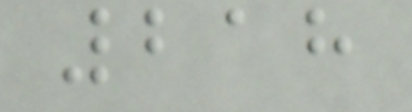218
